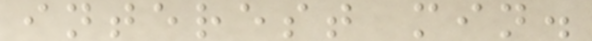interest min.
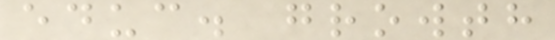educ. growth
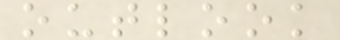outlook
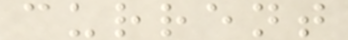current
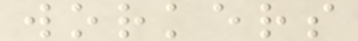workers
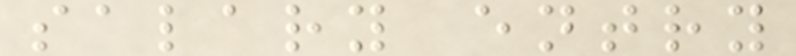salary entry
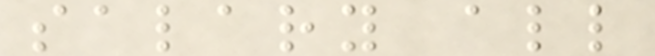salary all
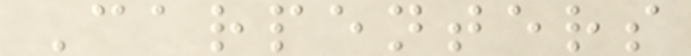Carpenters
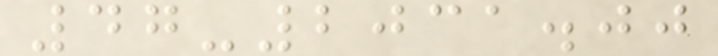47-2031.00
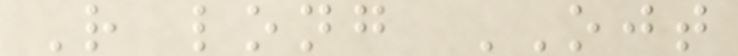R long OJT
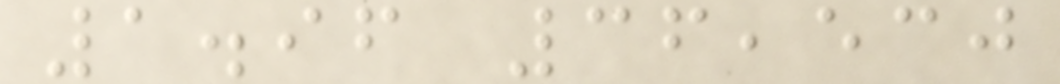1.96 36,530
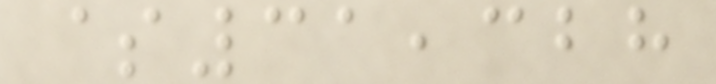$31,328
